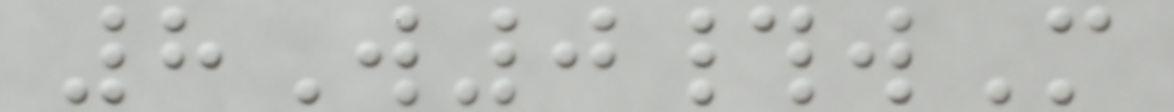8W0#wM
